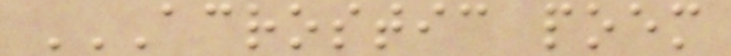ACROSTIC POEM
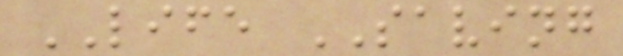LIFE SAVING
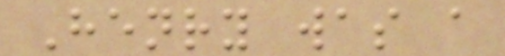Henry was a
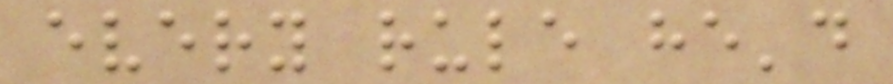every rule he'd
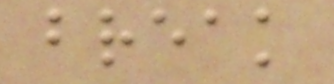break
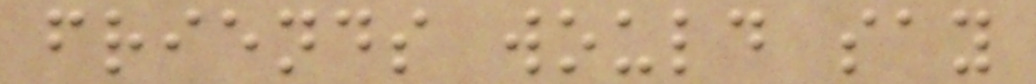friends would say
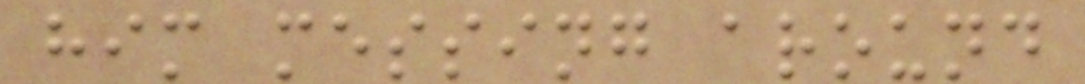him messing around
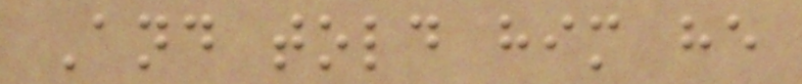And told him he
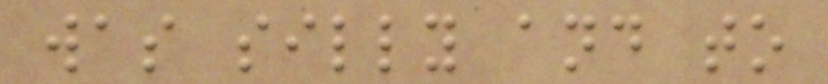was silly and to
